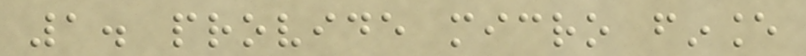1. provide micro finance
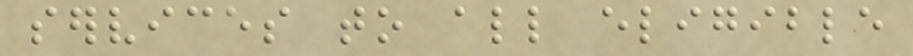services to all eligible
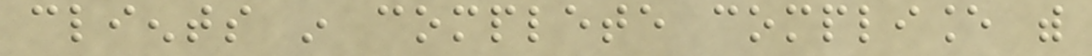clients in complete compliance with
